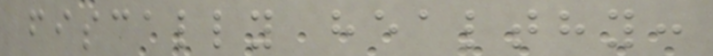fiscally healthy:
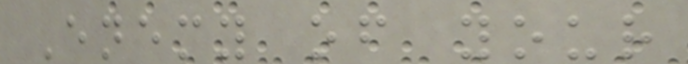Enemy of your
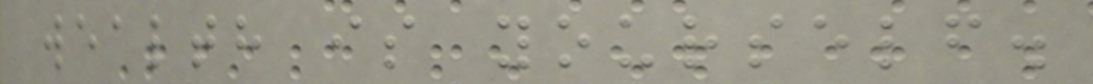wealth is yourself.
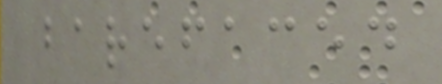barefaced
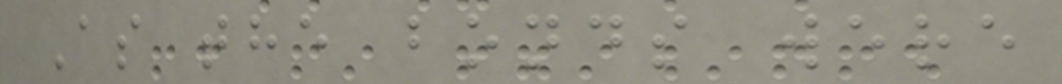As the bonds were
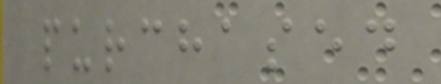purchased
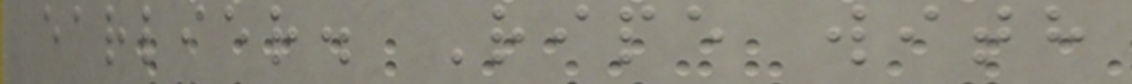earlier. Ripe with
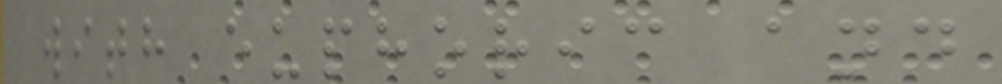with euphoric and
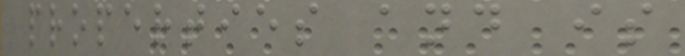properties and is
